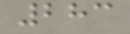283
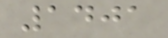1401
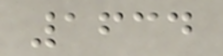1634
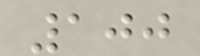100
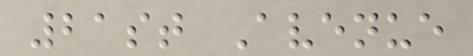21st Avenue
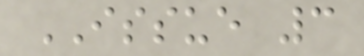ISSUE 3
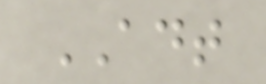ADT
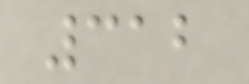312
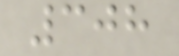308
